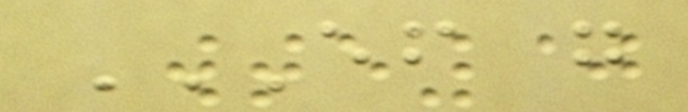EF GO
